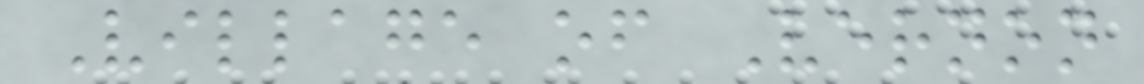Village of Vernon
